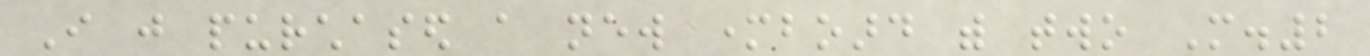I just purchased a new motherboard with two M.2
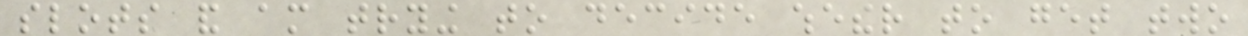slots and am trying to decide whether to get two
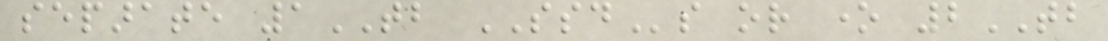separate 1TB SSDs or one 2TB
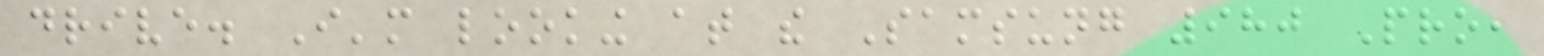drive. I'm looking at the Samsung 980 Pro,
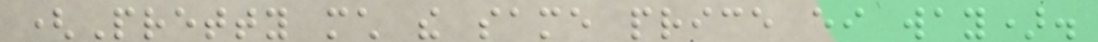(Pretty much the same price either way).
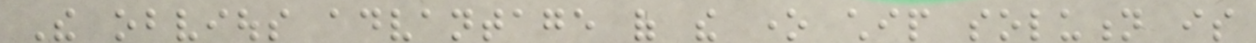The obvious advantage of the one chip solution is
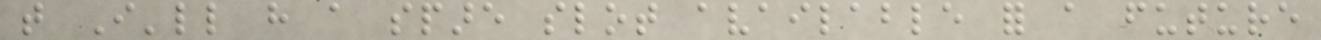that I'll have a spare slot available for a future
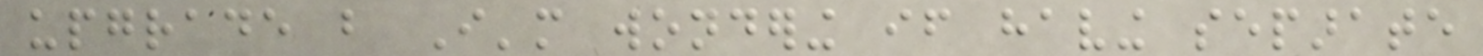upgrade but I'm wondering if having separate
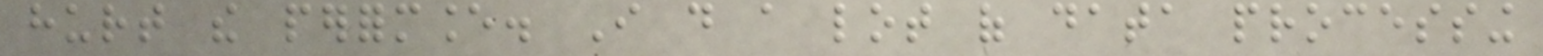hurt the performance. I do a lot of data processing
